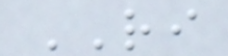RI
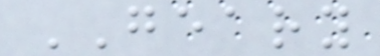GEARY
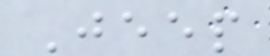Jeep
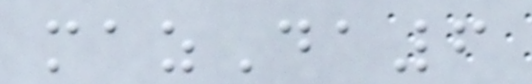mazDa6
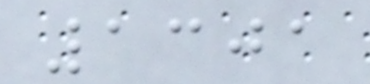1301
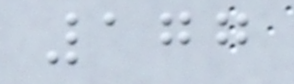177
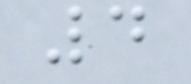4
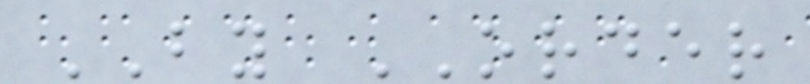BY ORDER
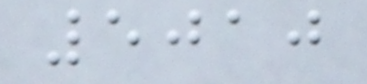5010
